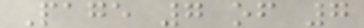Page 7 of 7
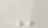-
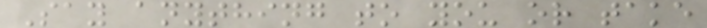Say anything to you or take
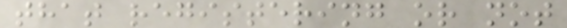that registering or not
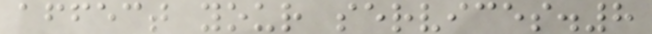affect your services.8
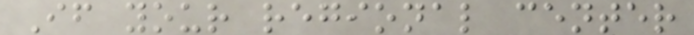If your regional center
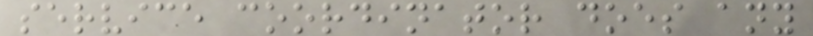service coordinator does any
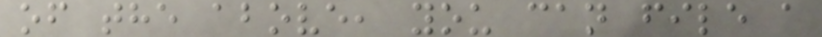of the above, you can file a
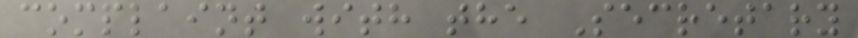complaint with the Secretary
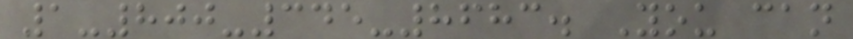1-800-345-8683. You can
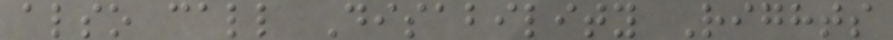also call Disability Rights
